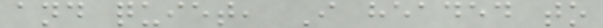and quiet, I headed to
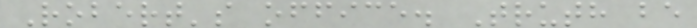Robert's office. Truth be
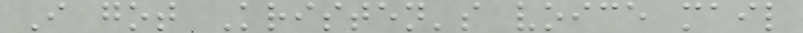I got Kristen's voice mail
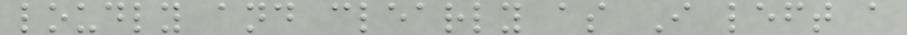loudly and clearly as I left a
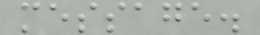message.
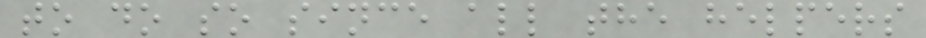to do so since all the helpers
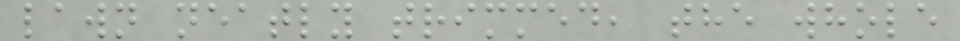lawn neatly trimmed, the whole
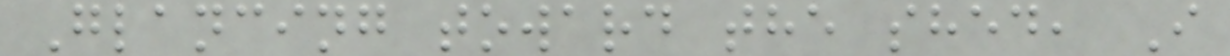Glancing toward the shed, I
